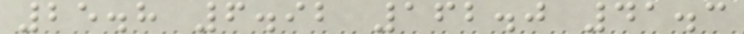25.8 6.92 162.0 41.3
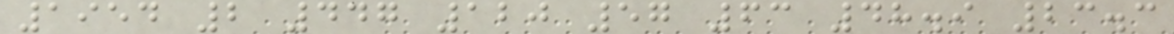1954 2 447 120 57 63 48.9 23.3
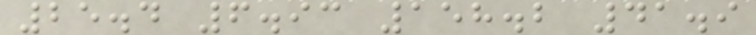25.4 6.93 158.2 41.9
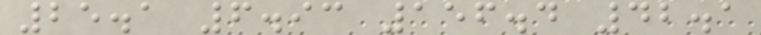25.1 6.93 156.4 42.1
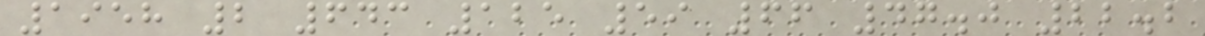1958 2 643 125 59 66 47.0 22.2
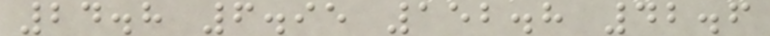24.8 6.95 152.8 42.6
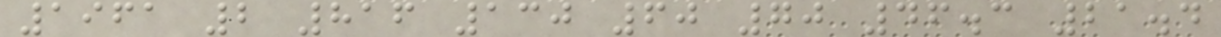1961 2 816 130 60 70 46.3 21.4
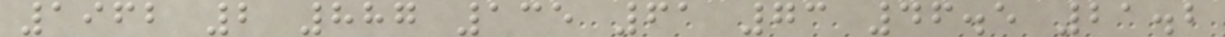1962 2 887 135 61 73 46.5 21.2
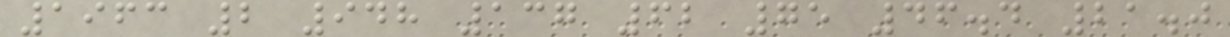1963 2 948 137 62 75 46.4 21.0
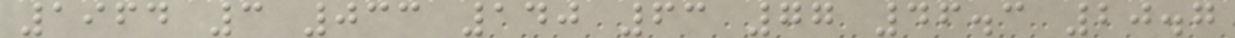1964 3 033 140 63 77 46.3 20.7
